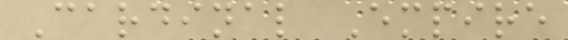Cardinal Empire
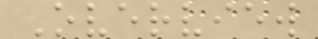Overview
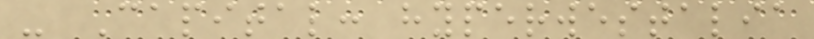- Capital: hyperwestalia
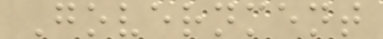Government
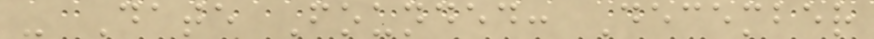- Date Founded: December
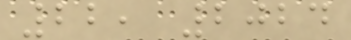22, 2024
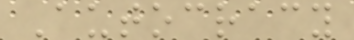Autocracy
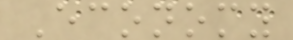Economy
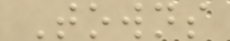Towns
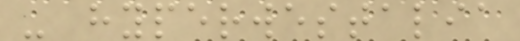- hyperwestalia
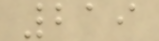219
